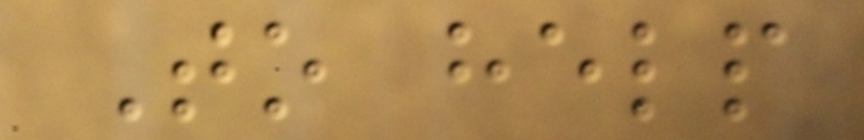To help
